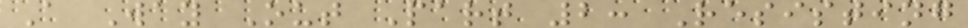A Way Out Part 2: Resisting
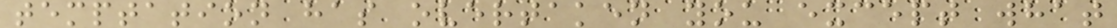temptation has overtaken you except what
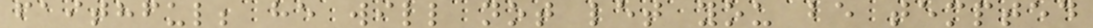faithful; he will not let you be tempted
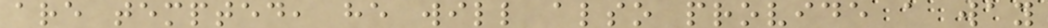are tempted, he will also provide a way
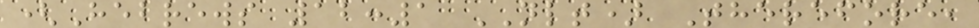(Hebrews 12:1 NLT) Therefore,
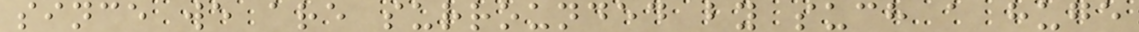since we are surrounded by such a huge
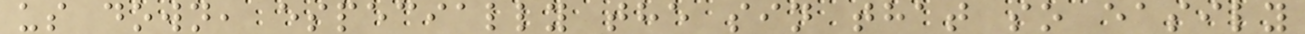us down, especially the sin that so easily
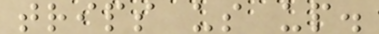trips us up.
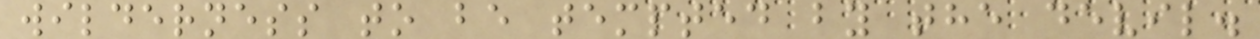wilderness to be tempted by the devil.
